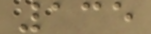135
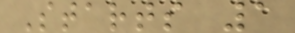Starts 1
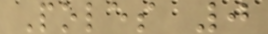Poles 0
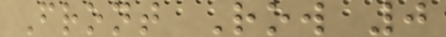Front Row 0
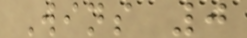Wins 0
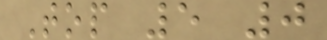Top 5 0
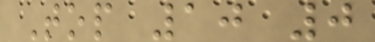Top 10 0
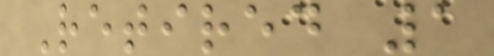Retired 1
